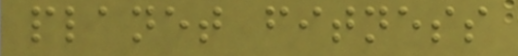planet fitness
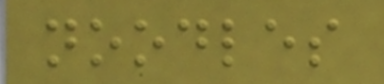noodles
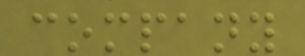company
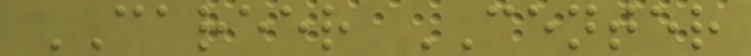CAREER CENTER
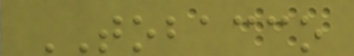TOBACCO
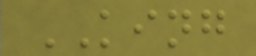KING
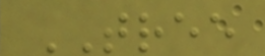TREE
